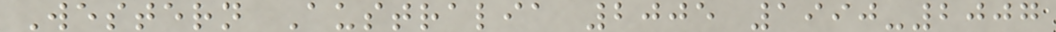Western Australia 2005 1990-2007
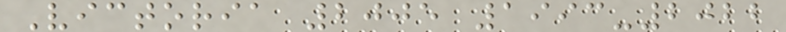Victoria 2005 1993-2022
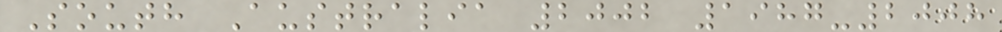South Australia 2002 1987-2008
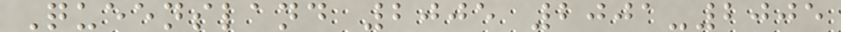Queensland 2005 2001-2005
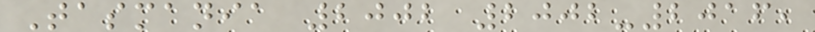Tasmania 2002 2002-2016,
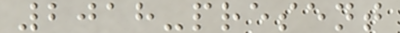2018-present
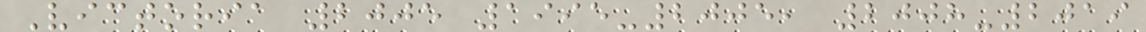Victoria 2005 1995-2005, 2008-2019
